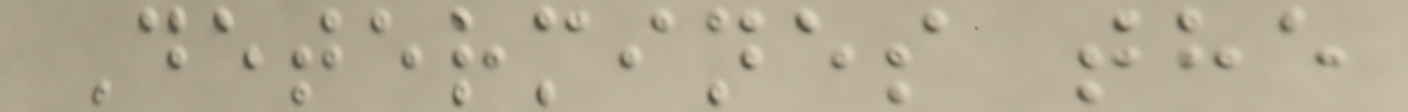Determines the
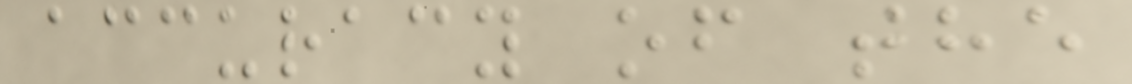accuracy of the
